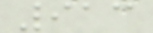913
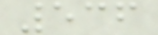536
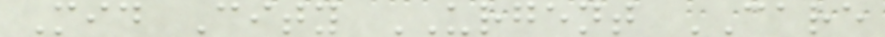Mid City URGENT CARE
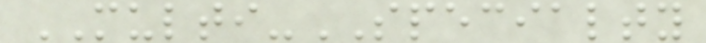MULTI-SPECIALTY
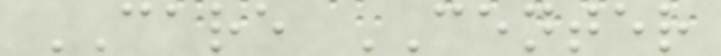CARE CENTER
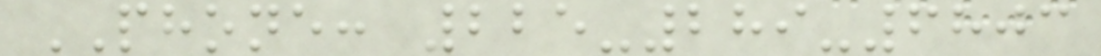PHONE: 225-289-6803
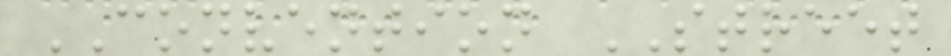CONVENTION STREET
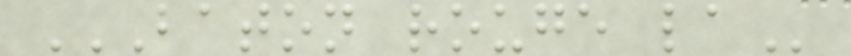BATON ROUGE LA
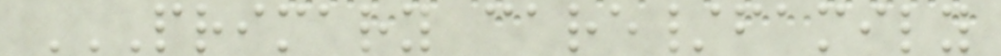PRIMARY CARE/FAMILY
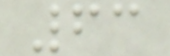63
